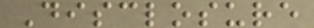Disclosure
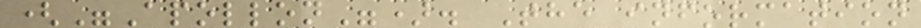("Apollon"). The information
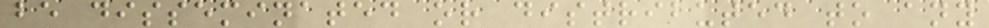be disseminated or distributed to any
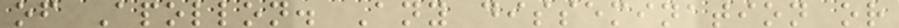of Apollon. Any dissemination or
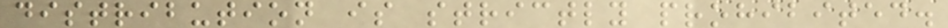distribution is strictly prohibited.
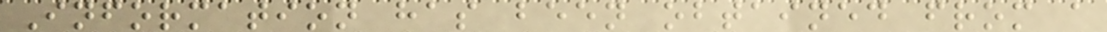Information has been obtained from a
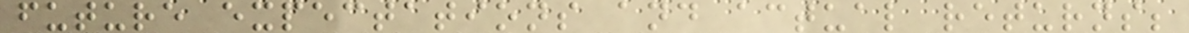future expectations and actual returns;
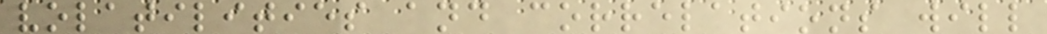volatilities and correlations will
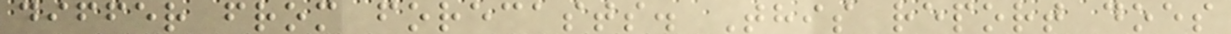differ from forecasts. This report does
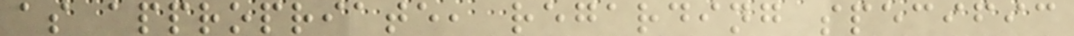as appropriate, regarding specific
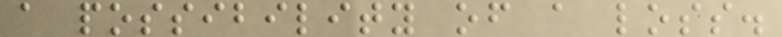a possibility of a loss.
